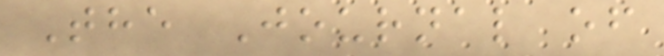The Journal of
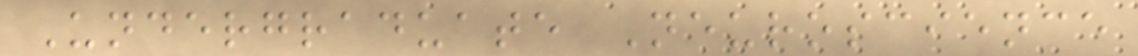Undergraduate Neuroscience
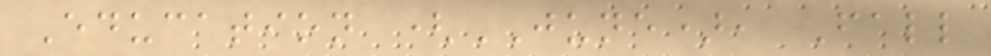Education (JUNE), Fall
